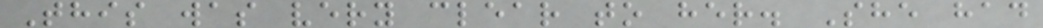This was very clear to her. She had
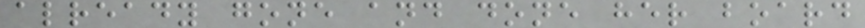already gone and done her board
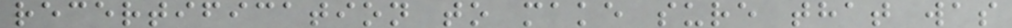recertification to make sure that was
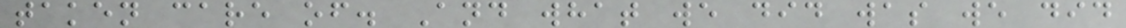taken care of. And what we did was we did
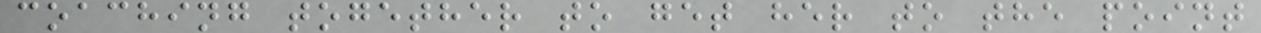coaching together to get her to the point
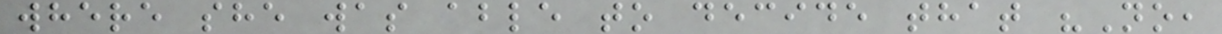where she was able to decide that "No,
